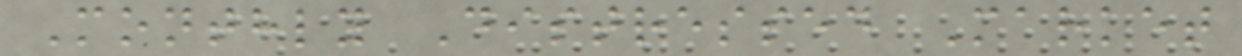Monthly Distressed Market
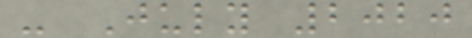- July 2020
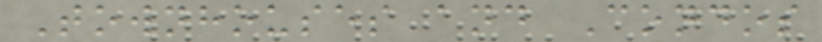Townhouses and Condos
